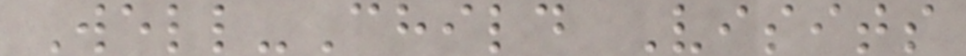Well-Child Visits
